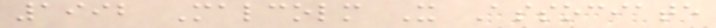1992 Malcolm X Associate
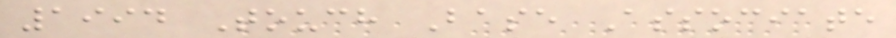1994 Touch Base Associate
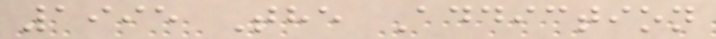1995 The Addiction
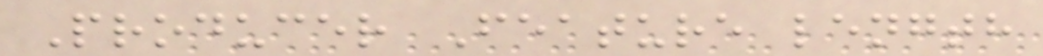Producer Feature length
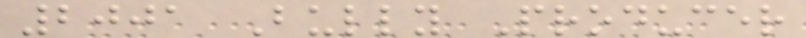2001 Bully Producer
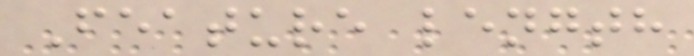Feature length
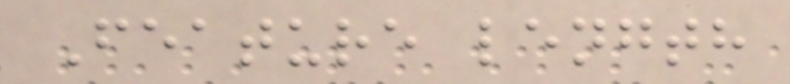Feature length
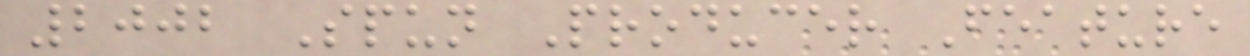2002 Spun Producer Feature
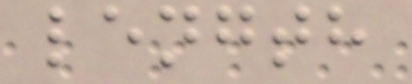length
